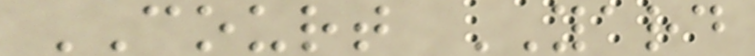COURT YARD
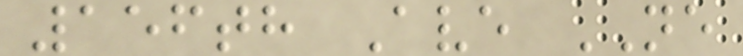156th Ave NE
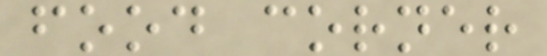food corner
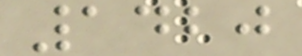1420
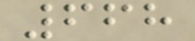668
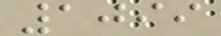1099
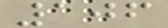106
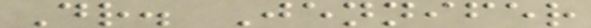Dr. Jennifer
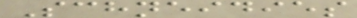Schneidies
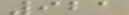921
